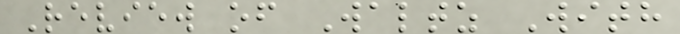Review of Waltz With
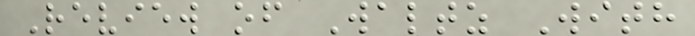Review of Waltz With
